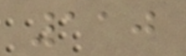110
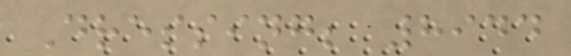Dressing; 8944
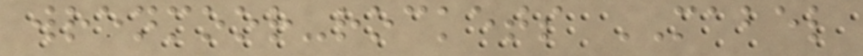wrenmoor-rockets MABEL
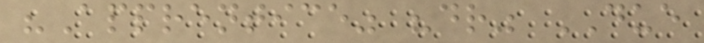"Apprentice" "dr" DUE
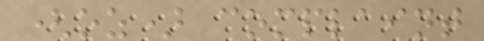(oz) complaint
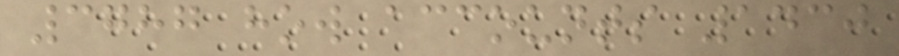3787 how accounts 1430
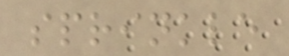sprinkle
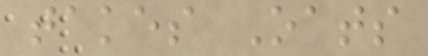takes Oats
